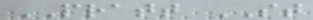PRATT ST
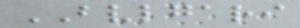BVLGARI
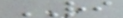RI
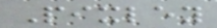Pixley
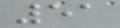51
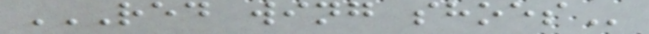RED WING SHOES
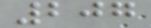207
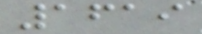1619
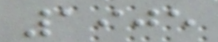1905
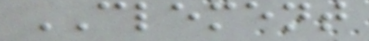CLEMENT
